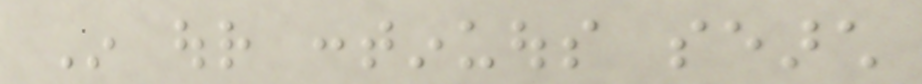In our continuous search
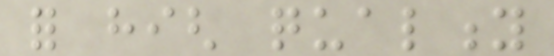for high quality
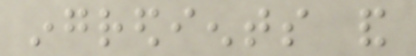ingredients and
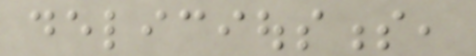deliciousness,
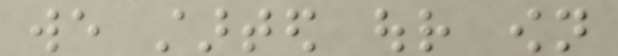we started our own
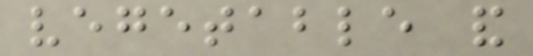vegetable and
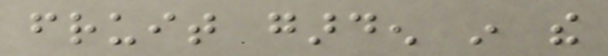fruit garden in the
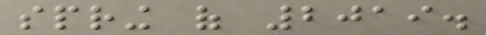spring of 2019.
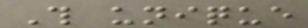This unique
